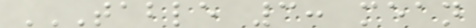TABLE 3: MEAN
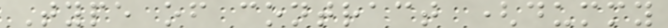Type of contract (dummy
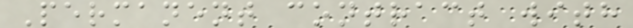Permanent contract with
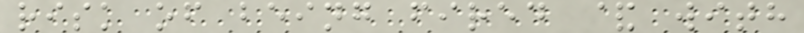risk of being fired & with
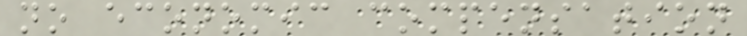no economic compensation
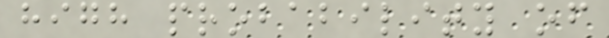high probability of
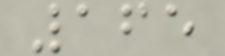165
